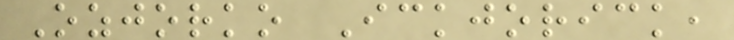Ozjorko Ickjorick,
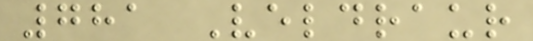781 Veldraur
